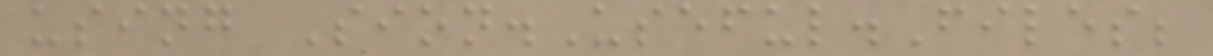using Sion.Useful.Files;
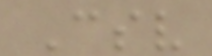Csv
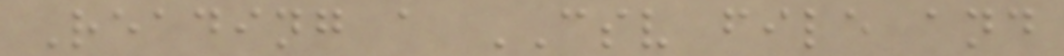Reading a CSV file and
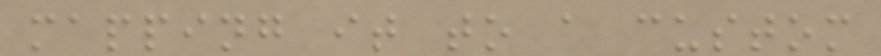mapping it to a custom
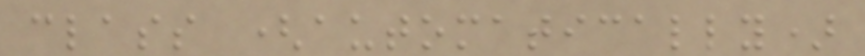class (automatically)
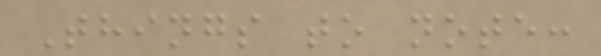Things to note:
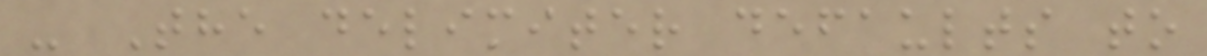- The delimiter defaults to
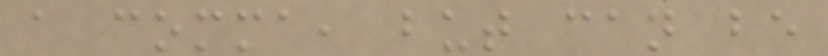a comma, but can be
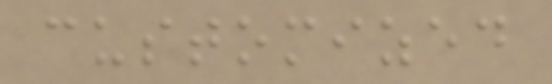customized
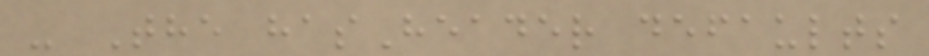- The hasHeader defaults
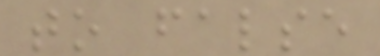to false
